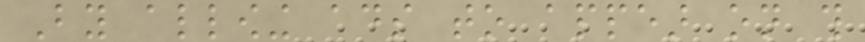By allowing ads to appear on this
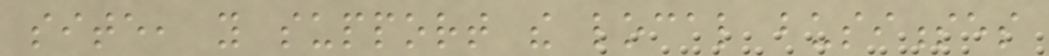site, you support the local businesses
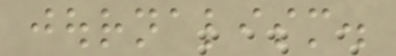journalism.
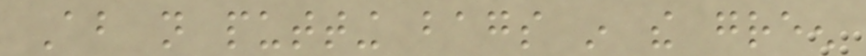About not putting bags in the green
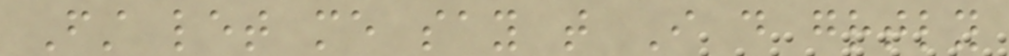First let me say that I do greatly
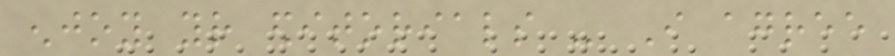enjoy your editorials - I agree
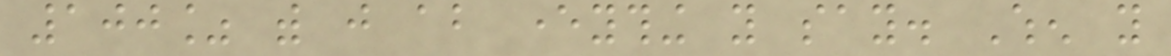100% with just about everything you say. When you
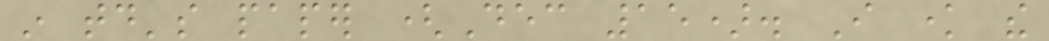in today's paper (Dec 15). I know the
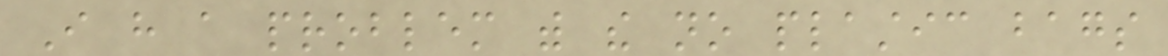I have a problem with the no plastic bags
